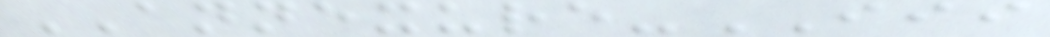ANNEXURE-III
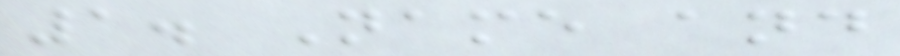1. Name and
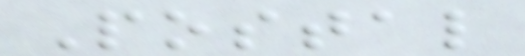Postal
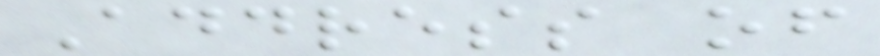Address of
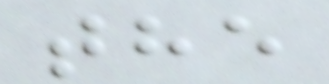the
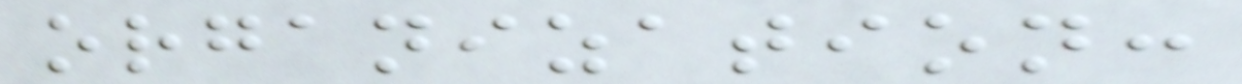organization:
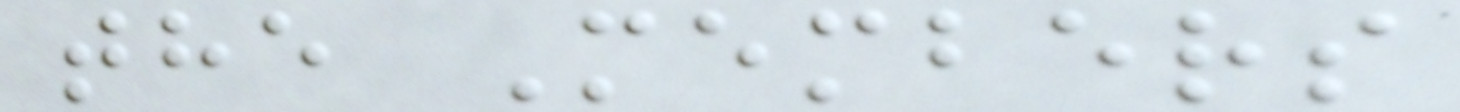the Members
